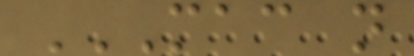MAC N
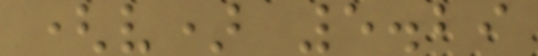(v) 5.29
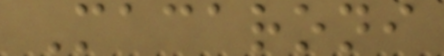Macaroni
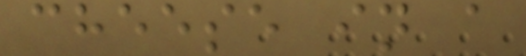cheese in a
